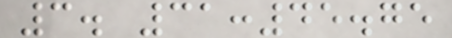3. 31:45.75
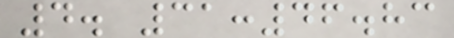4. 31:46.83
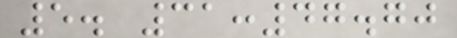5. 31:47.70
